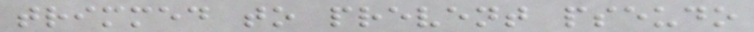trimmed to prevent pseudo
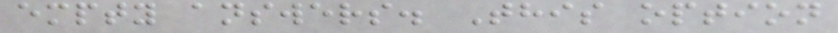empty answers. This option
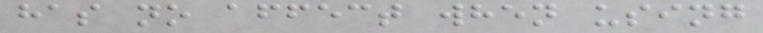has no affect when using
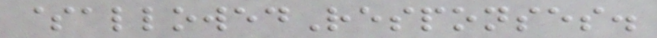$allowedResponses.
